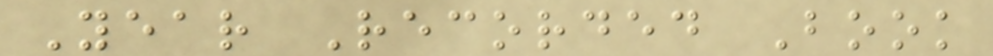Year Recorded Book
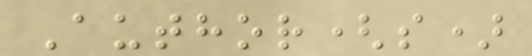Author(s)
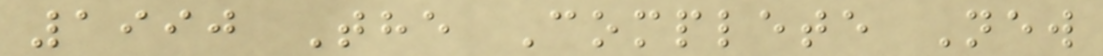1990 The Complete New
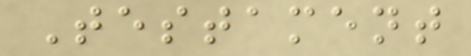Testament
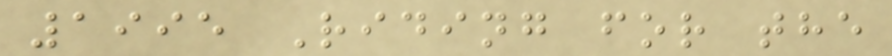1995 Riding for the
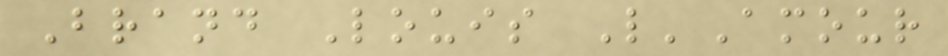Brand Louis L'Amour
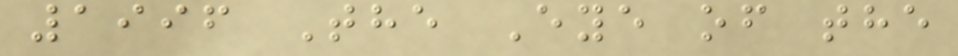1996 The Eye of the
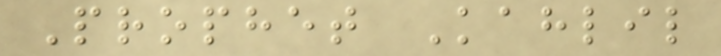Prophet Kahlil
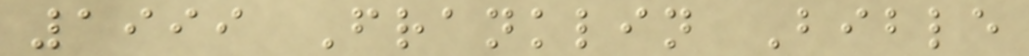1999 Franklin Bible
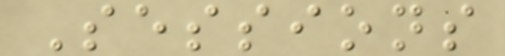Sessions
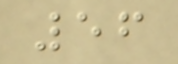56
